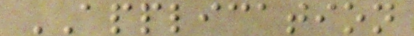APPLICATION
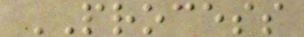PROCESS
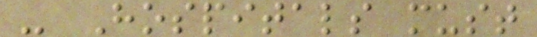- Hospitals must
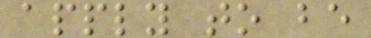apply to be
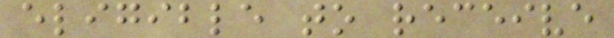eligible to receive
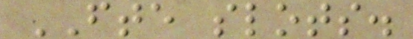FTE slots.
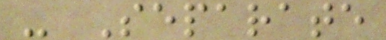- Separate
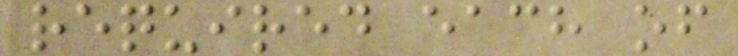required each of
